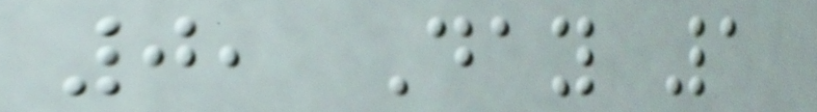0, Day 1
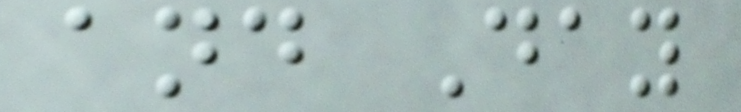and Day
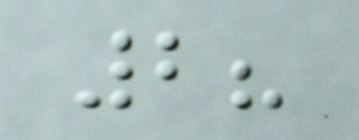2?
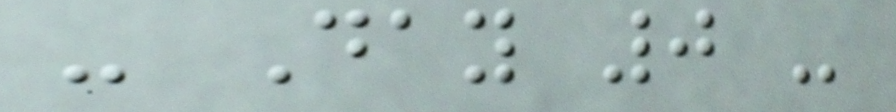- Day 0 -
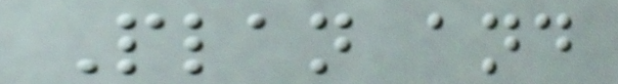Plan and
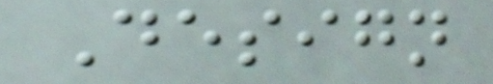Design
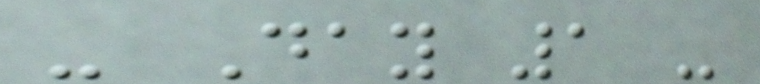- Day 1 -
